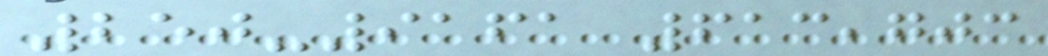250-9161 613,703
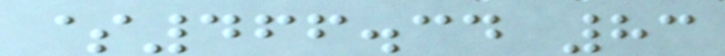$466.34 83
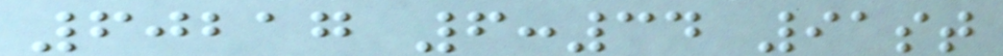60217 6:34 91st
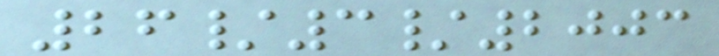26/3/2003
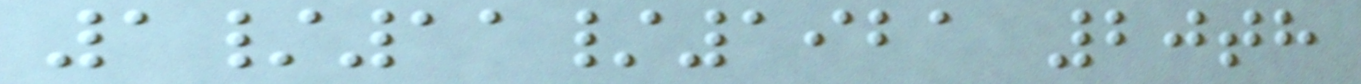1/11/1921 20th
